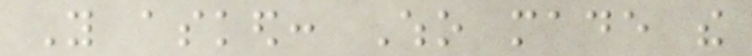You asked: Who made the
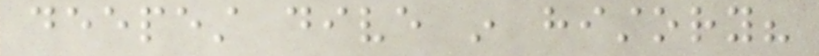deepest dive in history?
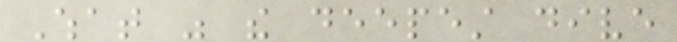What was the deepest dive
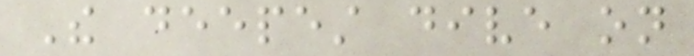The deepest dive on
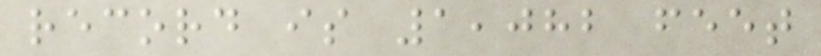record is 1,082 feet
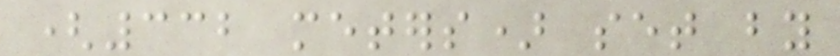(332 meters) set by
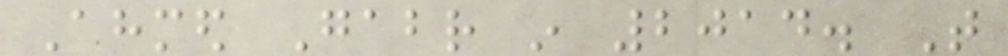Ahmed Gabr in 2014. That
